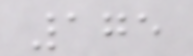175
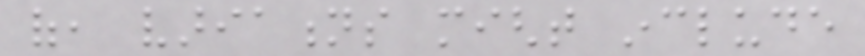of, variations might include
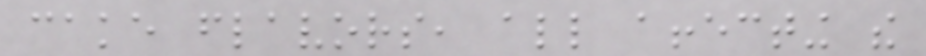cake flavors, all affecting the
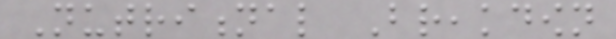Nutritional Breakdown
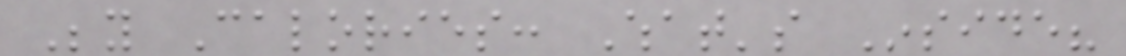Beyond Calories: What's Inside?
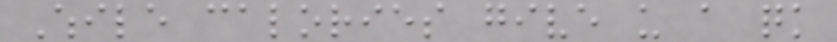While calories give us a quick
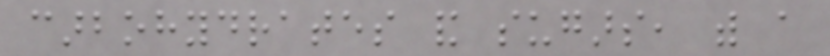carbohydrates and sugars, with a
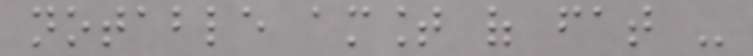notable amount of fat -
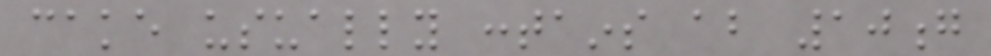cake usually contains about 10g
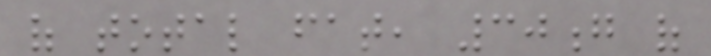of total fat, 30g of
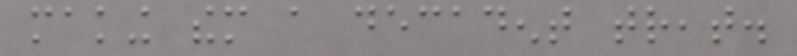making them a decadent treat.
